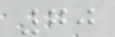70
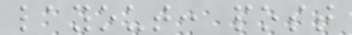layout: post
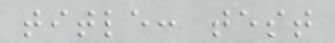title: test
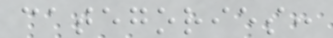categories:
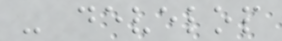- develop
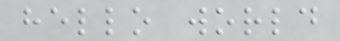hello world
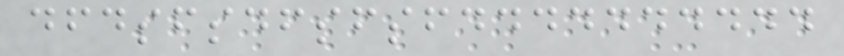dfdsfsdfsfsfdddddddddd
